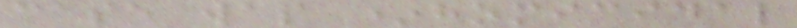case was *homicidal
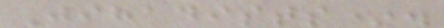Jihadists*.
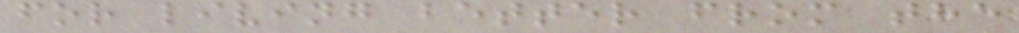for living better from the
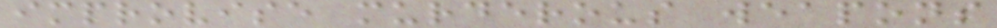improvise murderous weapons
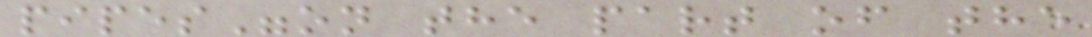pipes"on the part of the
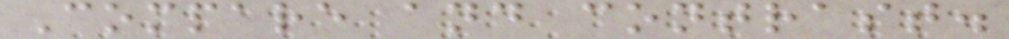Compare and contrast.
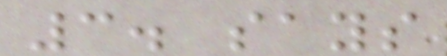3. says
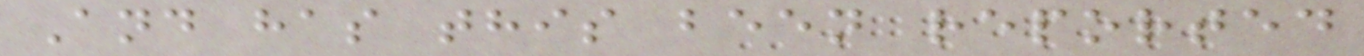And has this been reported
